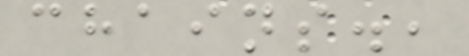chains.,
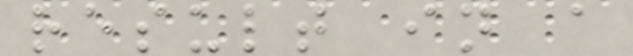result in a
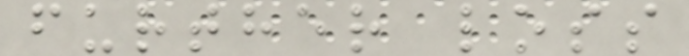further loss
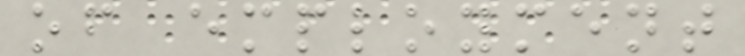of employment
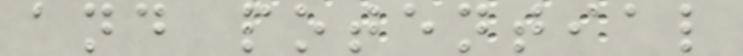and potential
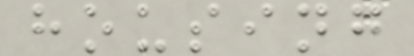housing
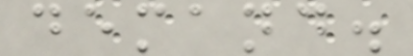demand.
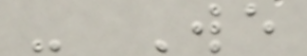- We
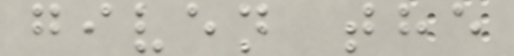given the
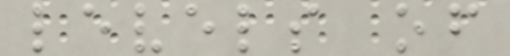levels of
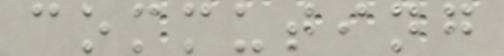commuting
